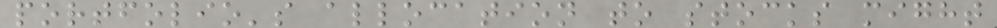portfolio's allocation to stocks might
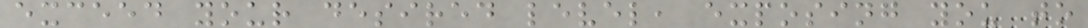exceed your desired level, exposing you to
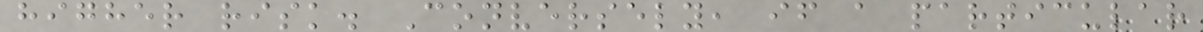higher risk. Conversely, if a particular
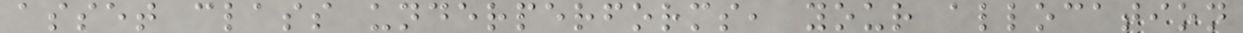asset class underperforms, your allocation
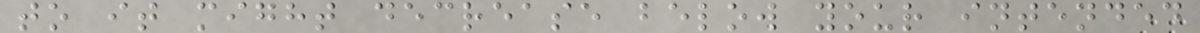to it might decrease below your intended
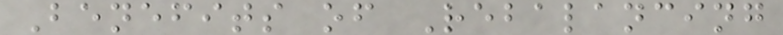Benefits of Rebalancing
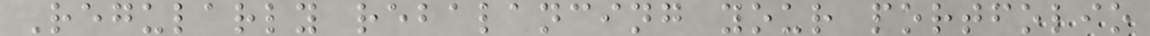Regularly rebalancing your portfolio
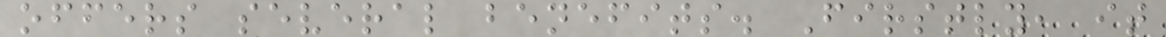offers several benefits. Firstly, it
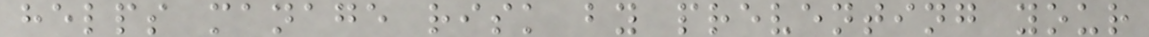helps manage risk by preventing your
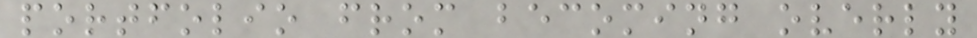portfolio from becoming overly
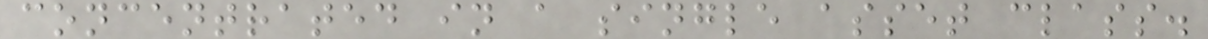concentrated in a single asset class.
